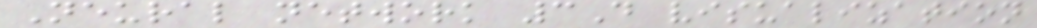Neural network 3D visualization
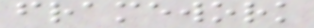framework
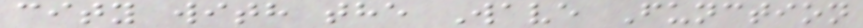city with the Wave Function
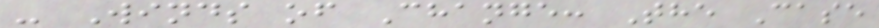- Winds of Change: The Case
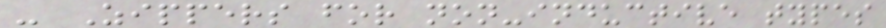- Zippers for non-inductive types
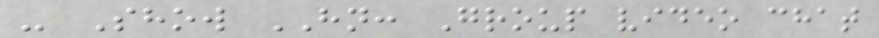- Show HN: Group video chat
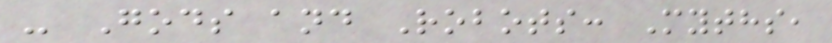- Gods and Robots: Myths,
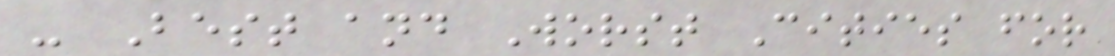- Best and Worst Cities for
